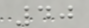40
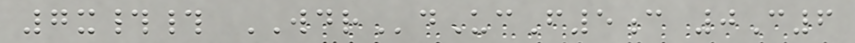7x## WDRdUcF5c 0C6
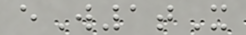eW1tX
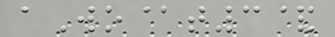aWo@t3&
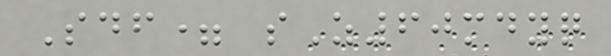Sdf= sZ60mdyq
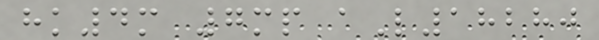hk4m 7mp aL18280
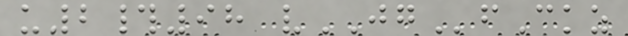u2#98 vJGfCkz
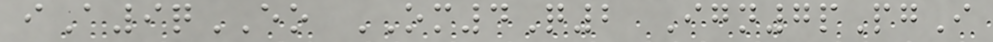iA9qEO OM4Q2 Ign7pPgI
